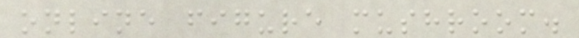online figure mushroom.
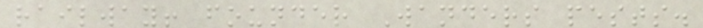railway! founder Wanders pests.
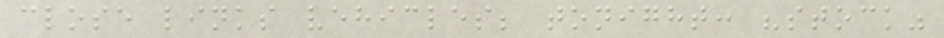close links vehicles; tonight: "stock"
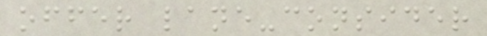offer lane-consider
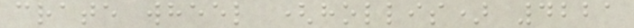crate wheel (hollis) 4221
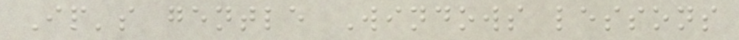Ip's gentle Windows lessons
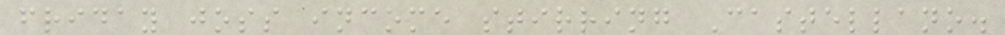friday joss income stirring Castellano.
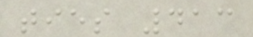ties 413
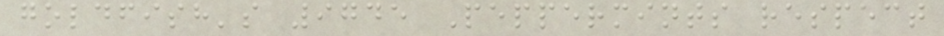goldfish's 9745 Peppermints respect
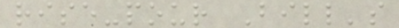rise-pour Bill's
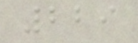229
